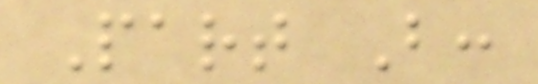Part B:
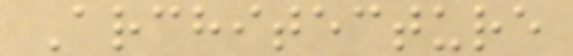Architecture
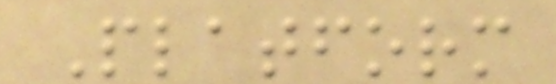Platform
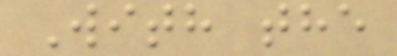With the
